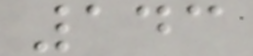143
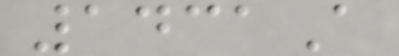1431A
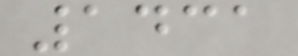1431
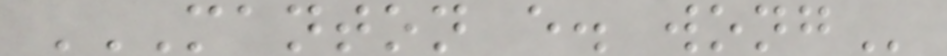MANTON E. WONG
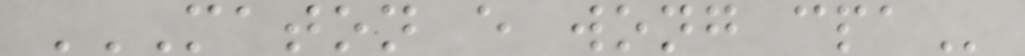MATON E WONG CPA
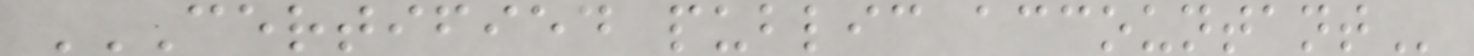CERTIFIED PUBLIC ACCOUNTANT
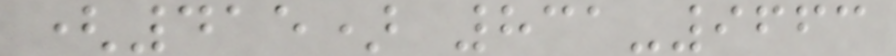(415) 831-9663
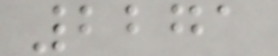2271
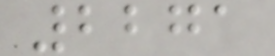2271
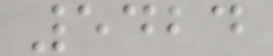5424
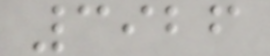3926
